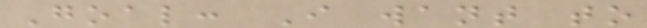Goal: I want to
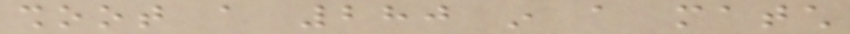shoot a 280 in a match
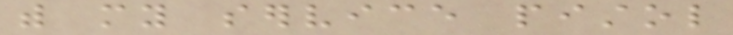with my service pistol
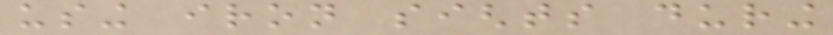using iron sights during
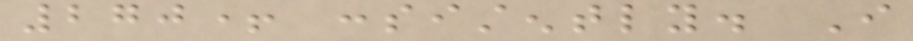270+ consistently. I
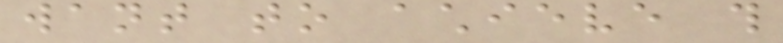want to achieve this
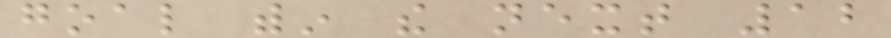goal within the next 12
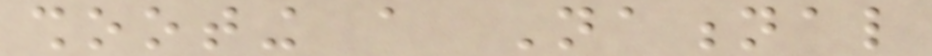shooting a National
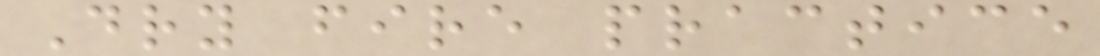Dry fire practice
